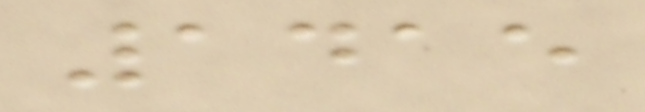1415
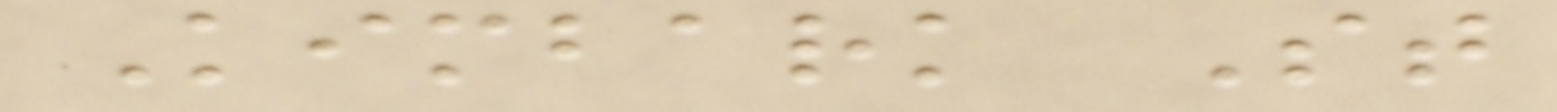Kimbark St
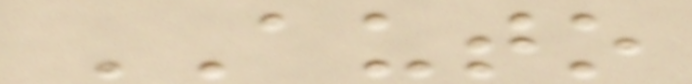AUTO
